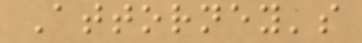Attorney's
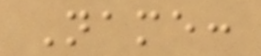Name:
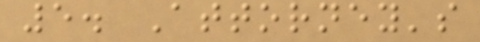5. Attorney's
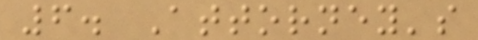6. Attorney's
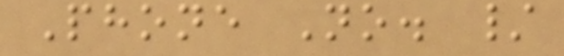Phone No. /
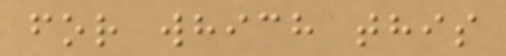for which this
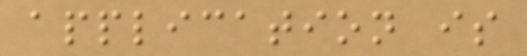application is
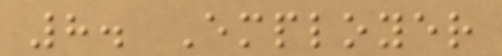8. Employer
